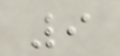9
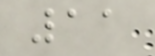11
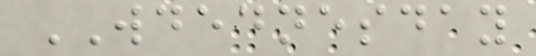WDEDNESDAY
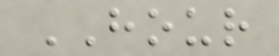HOUR
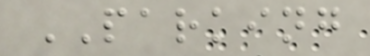PARKING
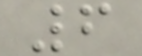6
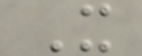X
